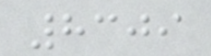8309
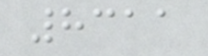8311
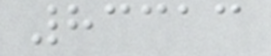83313
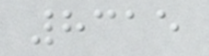8315
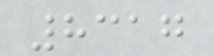8317
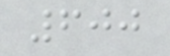600
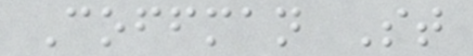Coffman St
